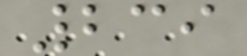239
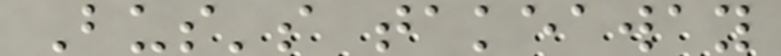Bus's takeaway
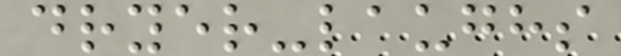dryer-laughs
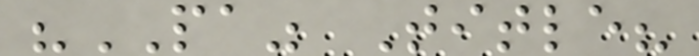"PA" Title?
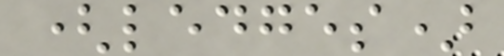(ledges)
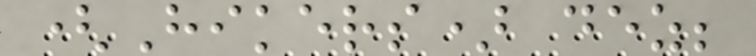(Hikers) dez;
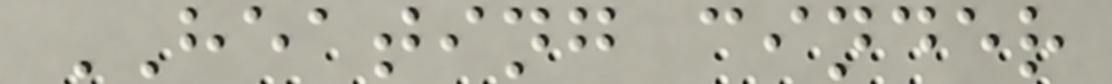HEATING cinder
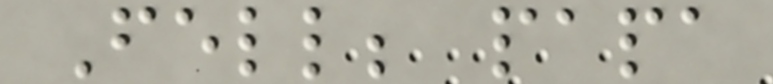Fell; papa
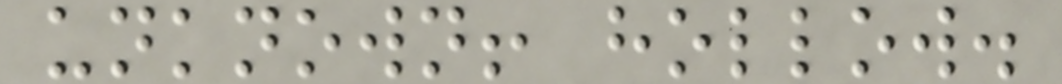unknown! hollow.
